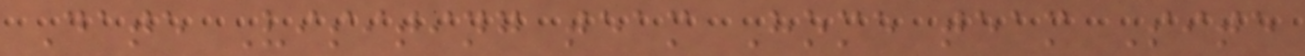Date Visiting team Home team Site
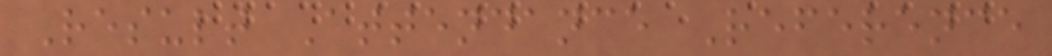Result Attendance Reference
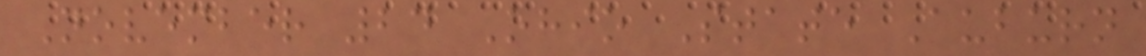November 24 Ohio State Auburn
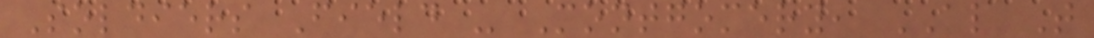Soldiers Field - Montgomery, AL T
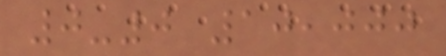0-0 10,000
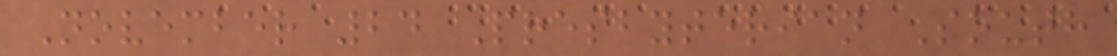November 24 Presbyterian South
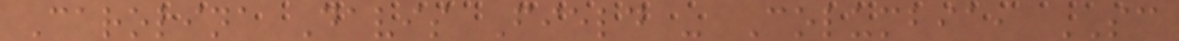Carolina Davis Field - Columbia, SC
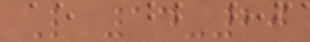L 14-20
